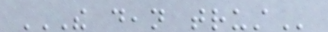THE DEAN TRUST
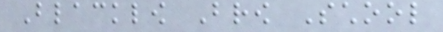Blacklow Brow School
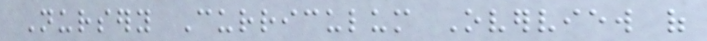Nursery Curriculum Overview of
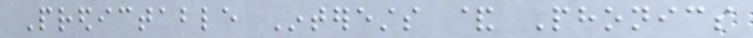Predictable Interests & Phonics
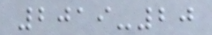2019-20
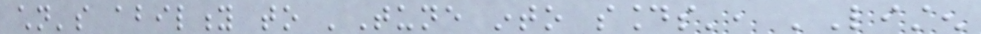children's ability to 'Tune into sounds', 'Listen
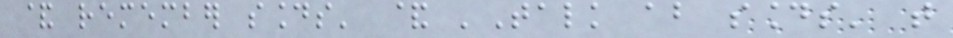& remember sounds' & 'Talk about sounds' that
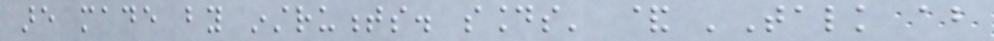are made by instruments. sounds' & 'Talk about
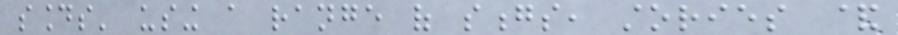sounds' using a range of songs, stories &
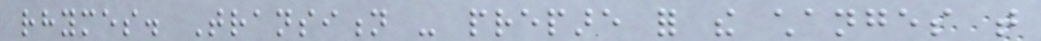rhymes. Transition - prepare for the changes that
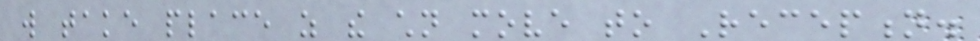will take place as the children move to Reception.
